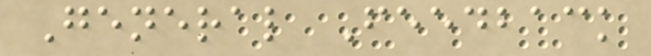General Feedback
